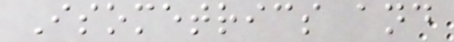Isometrics and
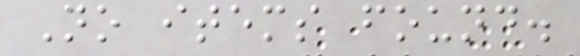No items found.
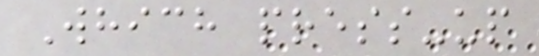Which press-up
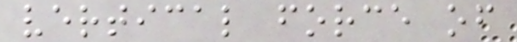vertical force of
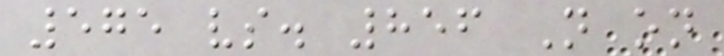575 vs. 856 N on
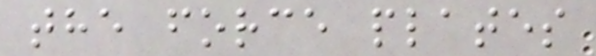the force plates
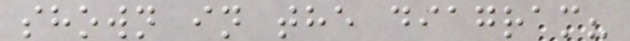shown in the diagram?
